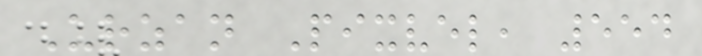Urzan Pixvel, 554
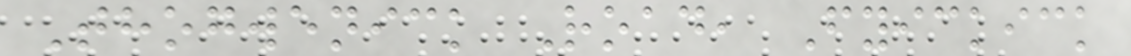Thogwenick Road, Fyickick
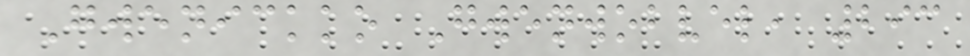Gwenickko Gwenwobvel, 293
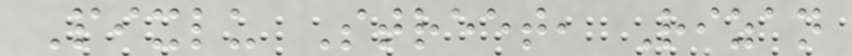Pixlu Street, Rizan
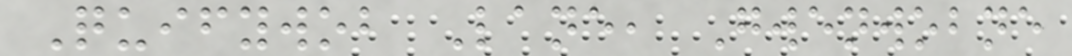Quifywob Lane, Gwenwobne
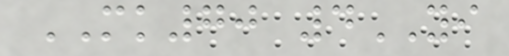MK70 4YI
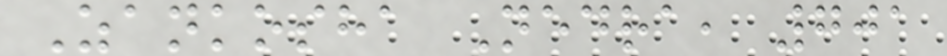Zankosha Nedra, 701
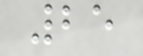25
